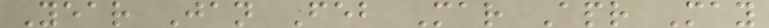Year Jan Feb Mar Apr May
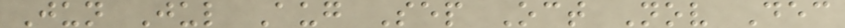Jun Jul Aug Sep Oct Nov Dec
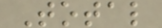Total
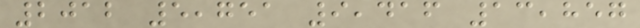2012 5,751 9,416 13,857
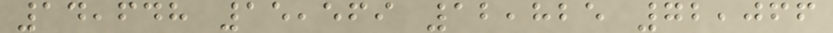14,648 15,569 12,825 72,066
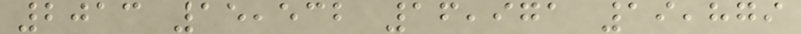2013 15,532 16,971 19,879
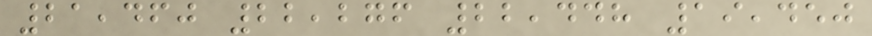21,460 22,276 22,448 19,450
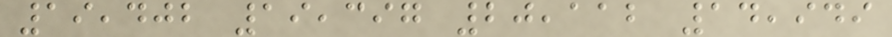19,402 19,397 20,112 14,949
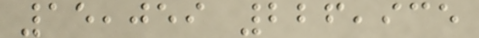15,059 226,935
